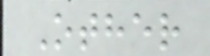Other
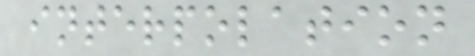interpolation
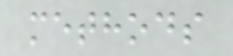methods
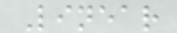Linear
